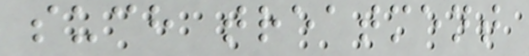such treatment
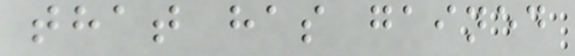that has gained
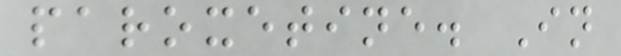paroxetine. In
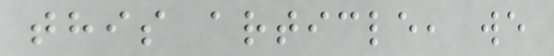this article, we
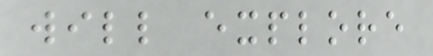will explore
